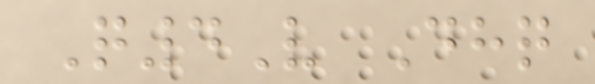Q4V Dhq
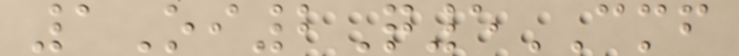1Oi2Q5CMF
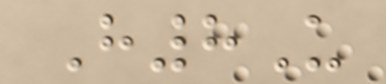H8U
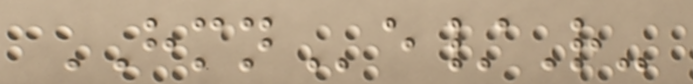HMNe/R-
